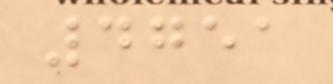4751
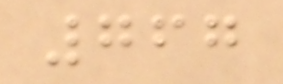767
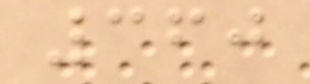360
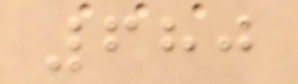680
